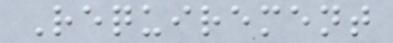Requirement
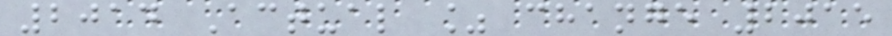2014 Actual % change 2015
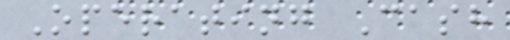Operating Cash
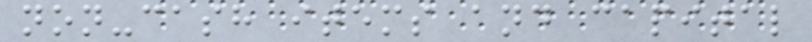non-cash items and capital
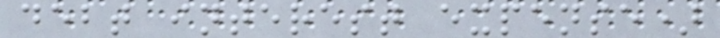debt interest expense)
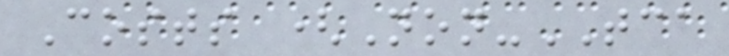Costs (Non-TCA
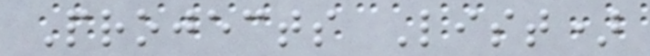Projects List)
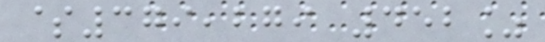$379,279 452%
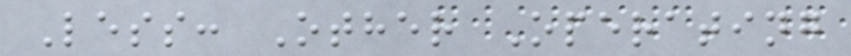Less: Other Operating
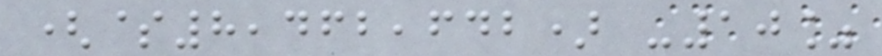($8,462,642) -10%
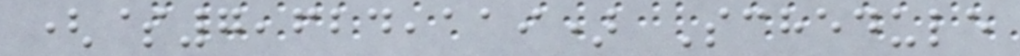($7,624,119) Schedule
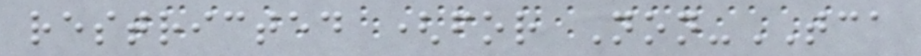restricted (for Non-TCA
